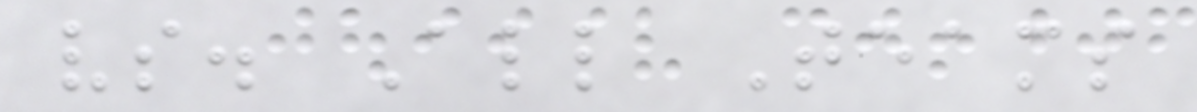vs. All Teams
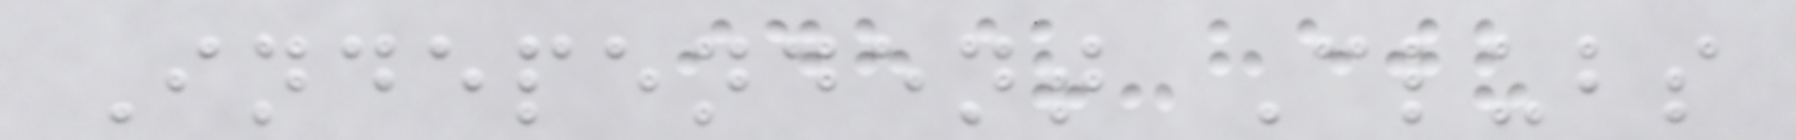Independent Clubs
